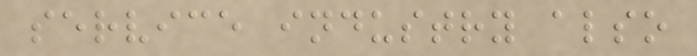service industry also
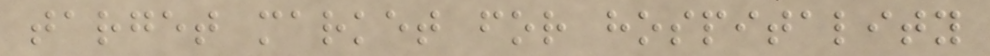target market for hospitality
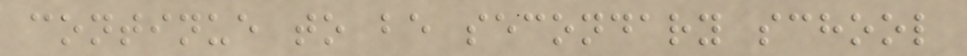continue to be secondary school
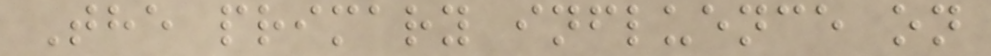The primary influence on
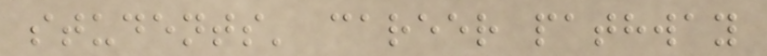students' career pathway
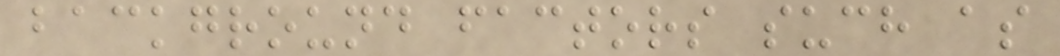background factors such as
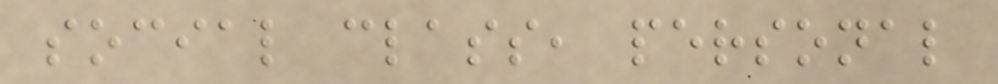social class, personal
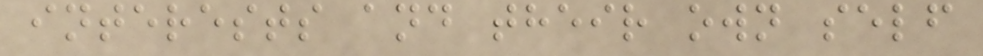interests and their own self
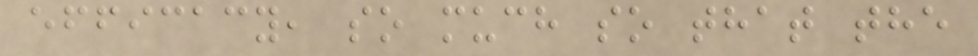efficacy, so much so that the
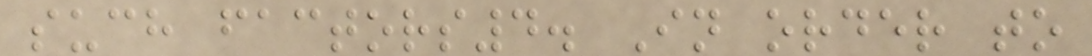such factors4. In order to
